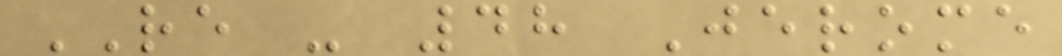RE - 48 Jerome
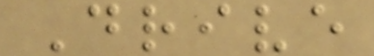Drive
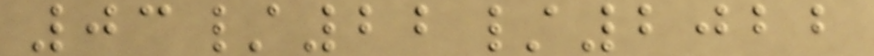03/22/2022
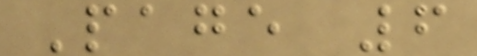Page 6
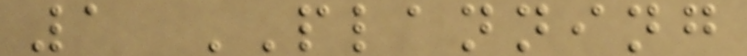1 PLANNING
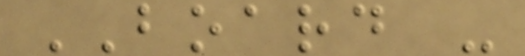BOARD -
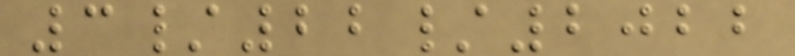3/22/2022
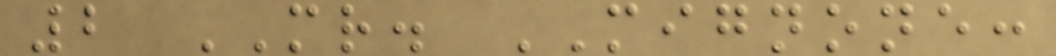2 MR. MIGNONE:
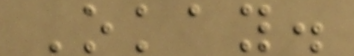Okay.
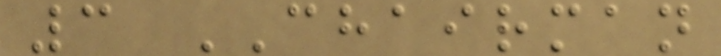3 CHAIRMAN
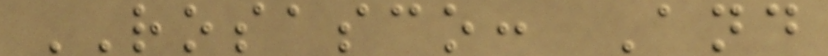ROSASCO: And
